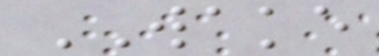WAKE
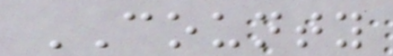COUNTY
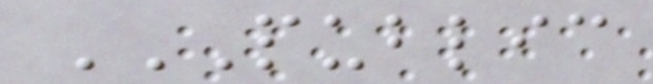PUBLIC
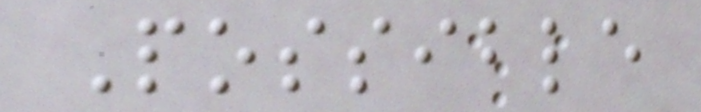Possible
